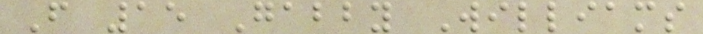F 15 Gabby Williams
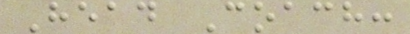Head Coach:
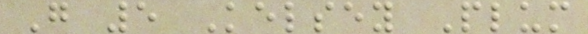G 5 Kelsey Plum
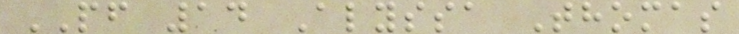PF 14 Alyssa Thomas
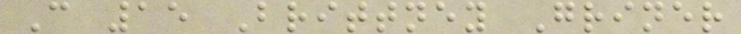C 15 Brittney Griner
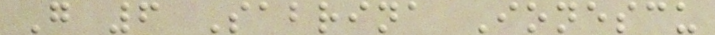G 6 Sabrina Ionescu
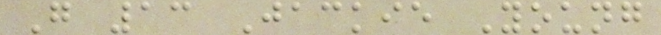G 13 Jackie Young
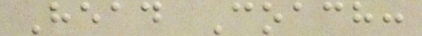Head Coach:
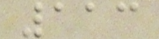113
